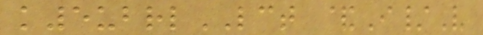k5ubrlLCT &I/V
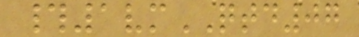#1vmQTD07
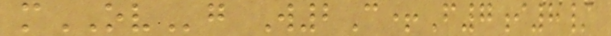mOVg W2C+F7i8/
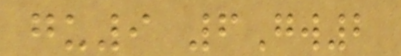gu9 6Gw2
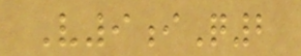V9iQ2
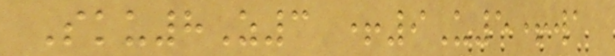Sku8Z3 +9U5+wa
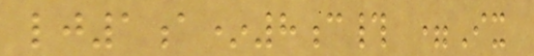lj1a*8c# =Ix
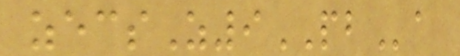zecsZ9PBa
